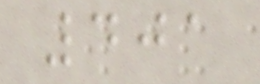401
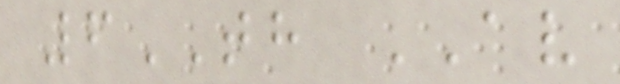6TH AV
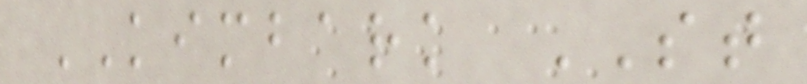KIMBARK ST
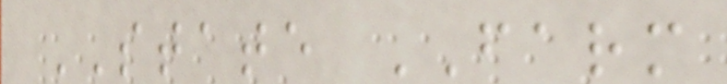STATE FARM
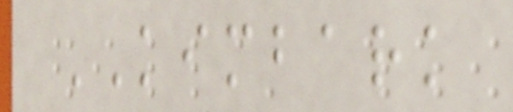KIMBARK
